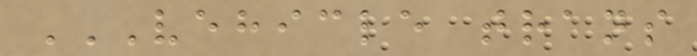VEHICLE TRANS
